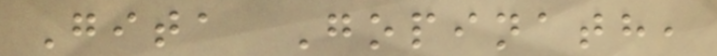Gita Gopinath,
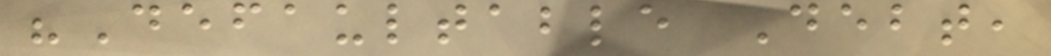"Defaultable Debt,
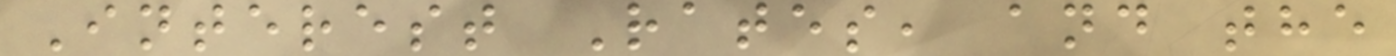Interest Rates, and the
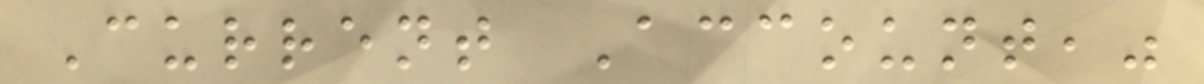Current Account,"
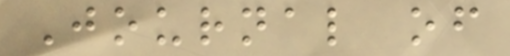Journal of
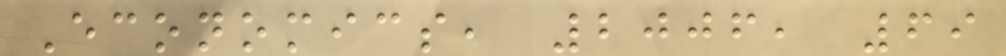Economics, 2006, 69
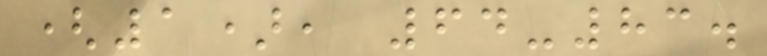(1), 64-83.
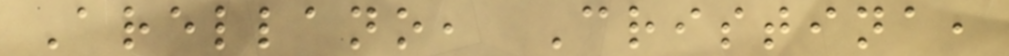Arellano, Cristina,
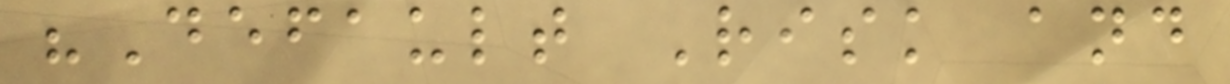"Default Risk and
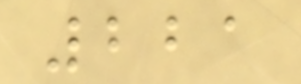221
